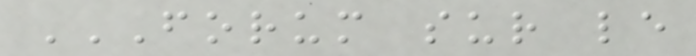FORUM SUR LE
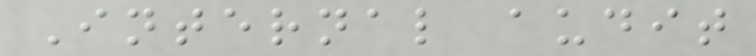Internal audit
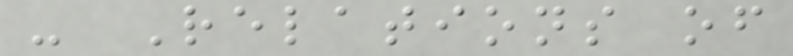- Relations of
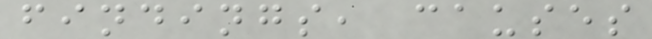findings, causes
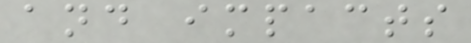and impacts
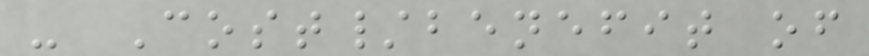- Cost/benefit of
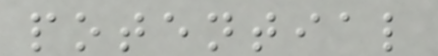potential
